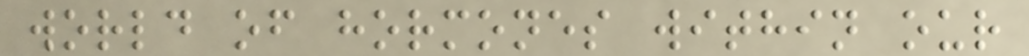world of hormones within our
